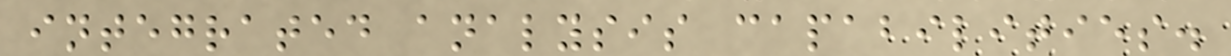integrated analysis capabilities.
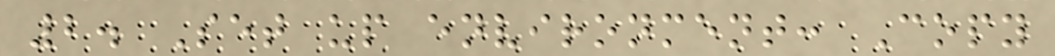2. Set up environment: Copy
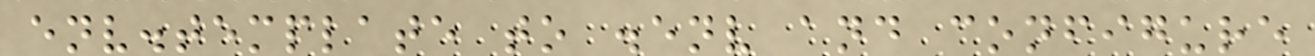env.template to .env and configure
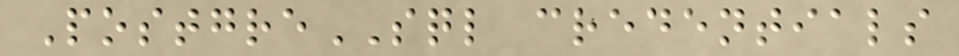PostgreSQL credentials
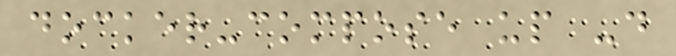docker-compose up -d
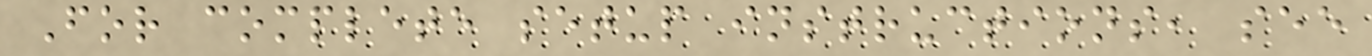For complete setup instructions, see
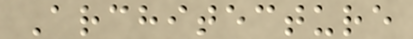Architecture
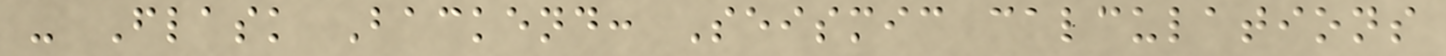- Flask Backend: Seismic calculations
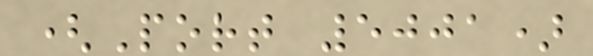(Port 5001)
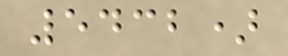5432)
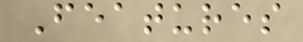Features
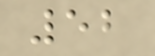52
